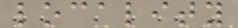locality
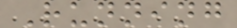Running
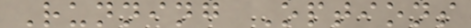Running Options
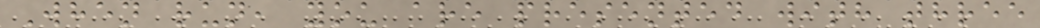When run, you are presented with three
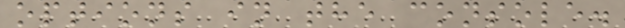options in the console.
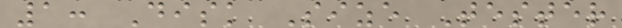1: Disk Size Tester
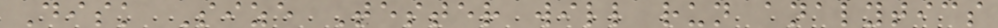Disk Size Tester will run analytics
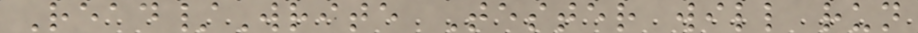Read/Write Tester will run
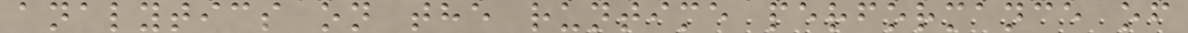analytics on the runtime performance of
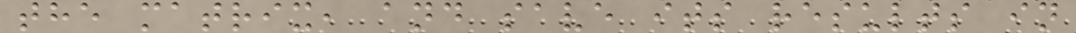the matrix, and save its results in
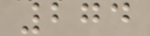274
